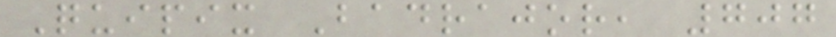Quipix Badrajor, 707
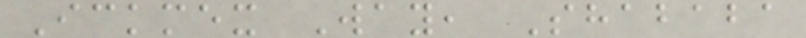Ickmex Way, Shababa
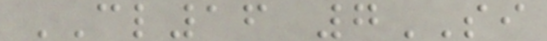CL16 7SI
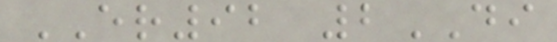ER92 2DI
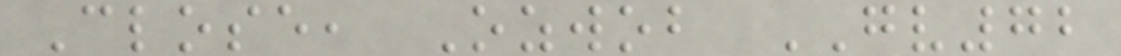Close, Ozwob GV72
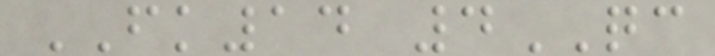FK14 4QC
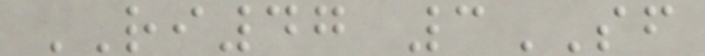RI47 3SF
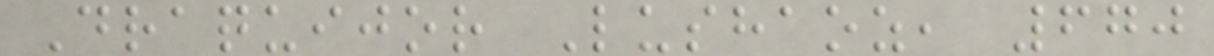Draquijor Lushaoz, 670
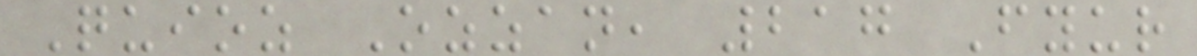Quioz Ozzan, 217 Fyur
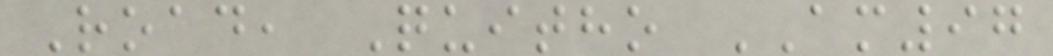Road, Quitho AM97
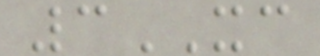3XC
